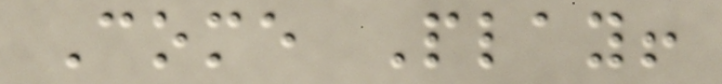Come Play!
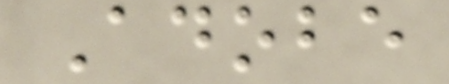Adobe
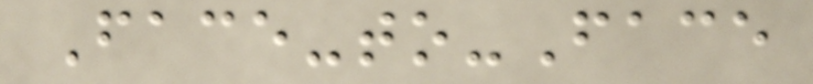Face-to-Face
